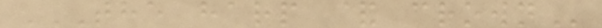THE HARP & CROWN
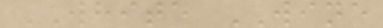WHITE WINE
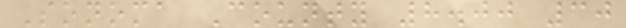Sonoma County 8.00 30
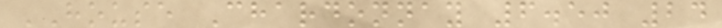HOUSE Chardonnay 6.50 24
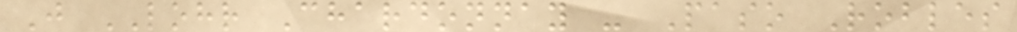J LOHR Chardonnay - Paso Robles
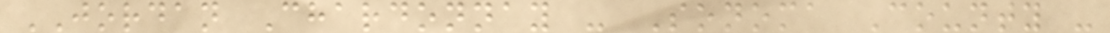JORDAN Chardonnay - Sonoma County -
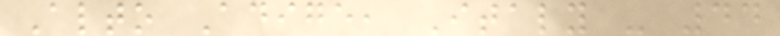Alto Adige, Italy - 44
